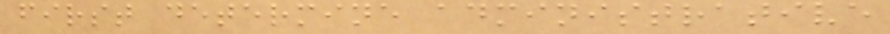first determine administrative
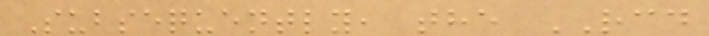Subsequently, the RCD
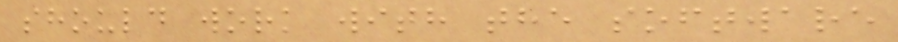should work with the software
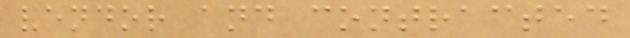vendor and contracted
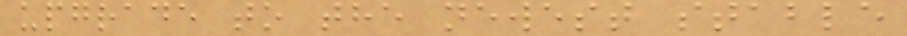upgrade to the newest stable
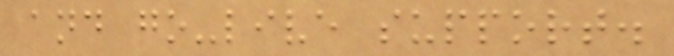and go-live support.
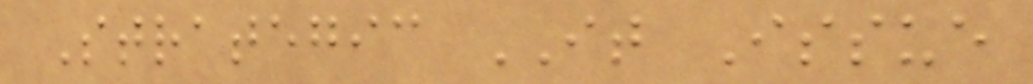Strategic IT Issue
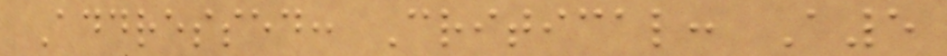Addressed: Critical: A5
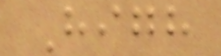High
